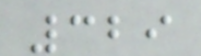329
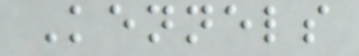Kennels
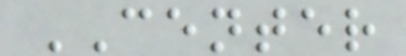CENTER
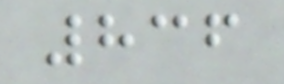836
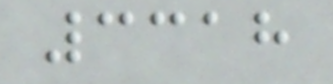3318
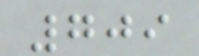709
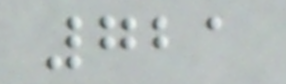721
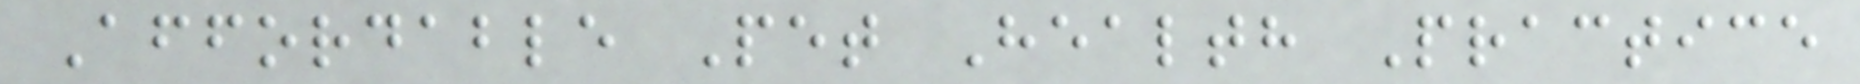Affordable Pet Health Practice
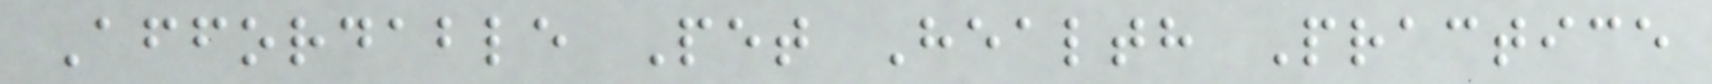Affordable Pet Health Practice
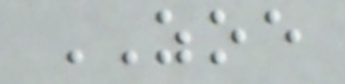ZOE
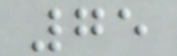75
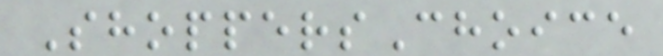ShoppersChoice
